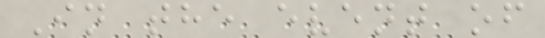In the event of
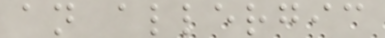an allergic
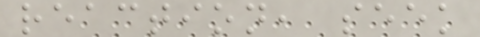reaction, seek
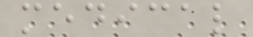medical
